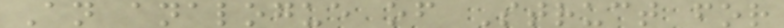An analogue of Struct for
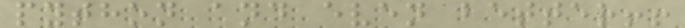python and even better!!
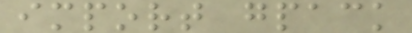import gpack
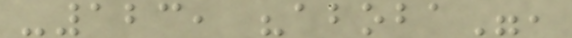-123, "aboba",
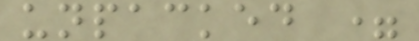unpacked =
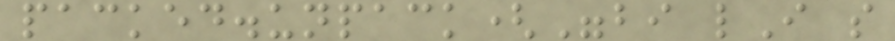packed.unpack("bi lI s
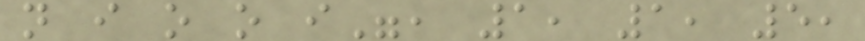n i o o i", 1, 1, 5,
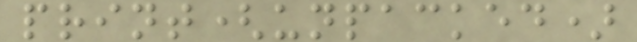print(unpacked)
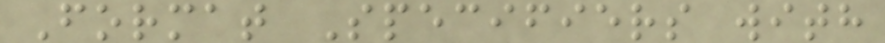Format Specifiers with
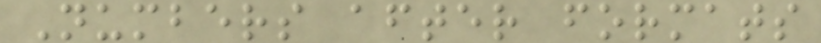Numbers after formats
